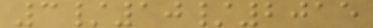3/10/2015
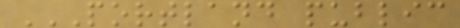PORTLAND PUBLIC
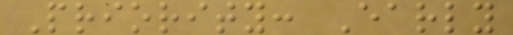Priority: Early
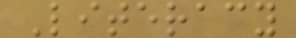Literacy
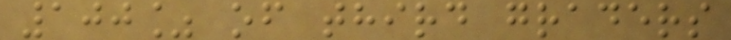100% of third graders
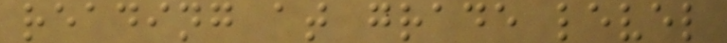reading at grade level
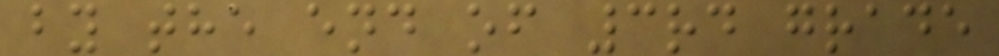by the end of 3rd grade
